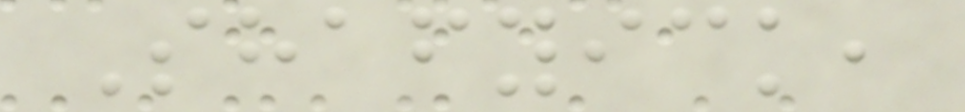Shafyick,
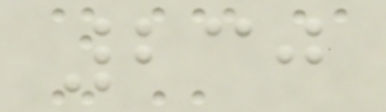230
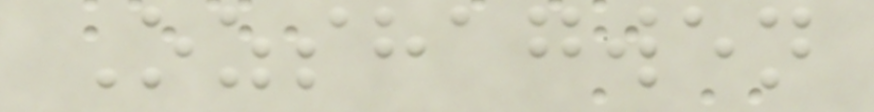Ozshagwen
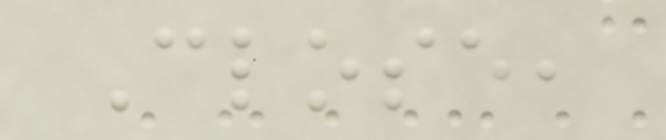Close,
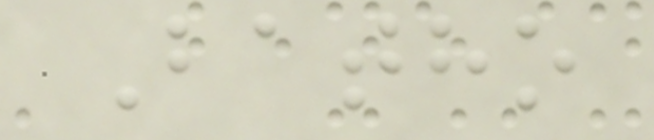Batho
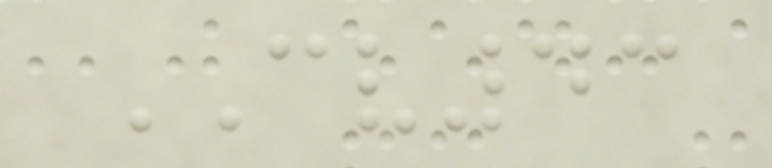CV43
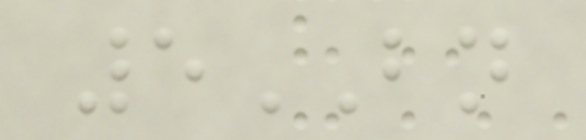5BN
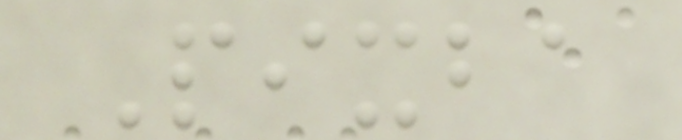Pixba
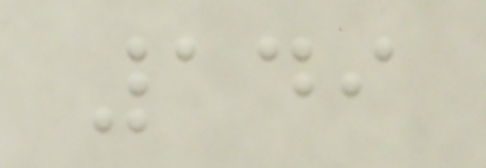149
